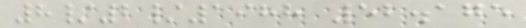8/2/1988 52.175
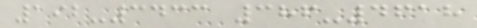192-3433 386-4618
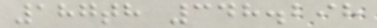187th 348.298
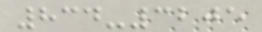834-3205
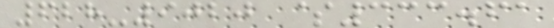628-9020 $333.61
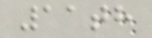11th
